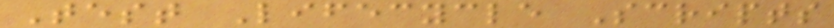Test Lifecycle Scripts
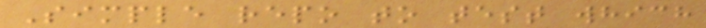Simple repo to test which
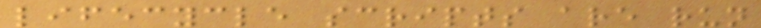lifecycle scripts are run
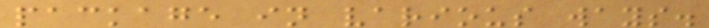package in various ways.
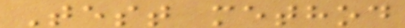Test method
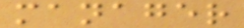manager
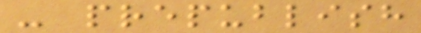- prepublish
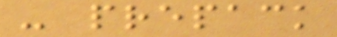- prepack
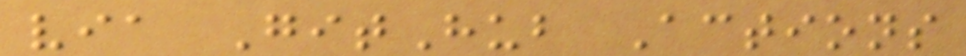via GitHub Actions
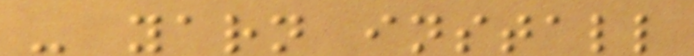- yarn install
